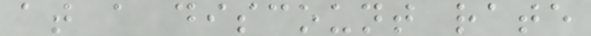at a discount rate
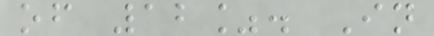of 12%. In
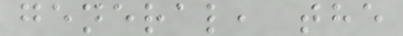general, the
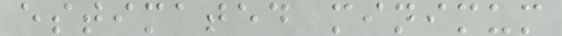estimated minimum
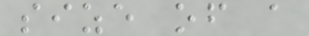size of a
